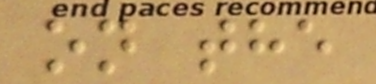on the
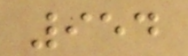954
